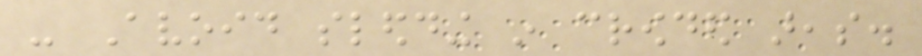- Avoid sledding in crowded areas.
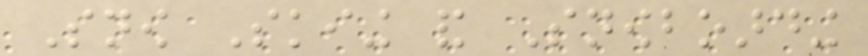Snow Skiing and Snowboarding
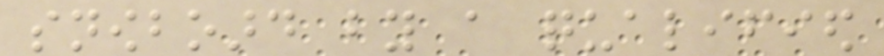snowboard by a qualified
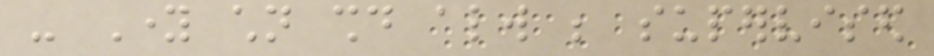- Young children should always be supervised
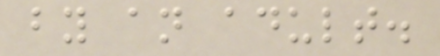by an adult.
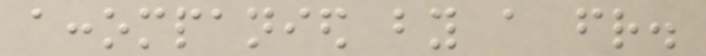accompanied by a friend.
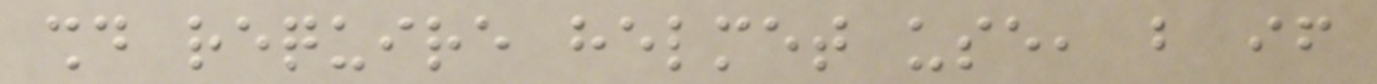should require helmet use, but if
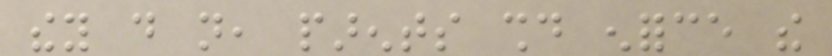they do not, parents should enforce the
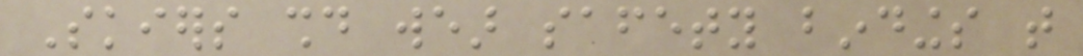Skiers should wear safety bindings that
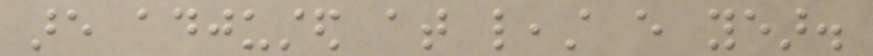are adjusted at least every year.
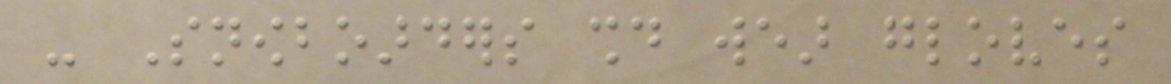- Snowboarders should wear gloves
